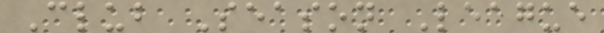Club Season League
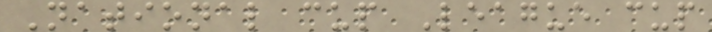National cup League cup
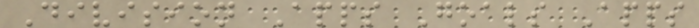Division Apps Goals Apps
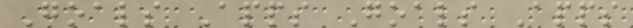Goals Apps Goals Apps
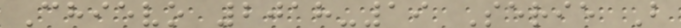Chievo 2018-19 Serie B
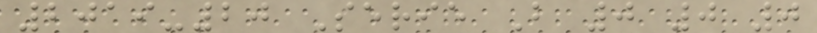2019-20 Serie B 0 0 0
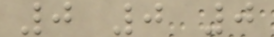0 0 0
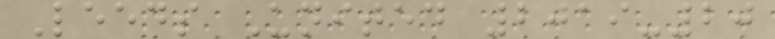Leeds United 2019-20
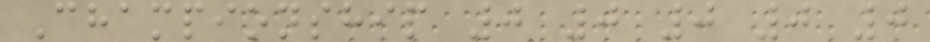Championship 0 0 0 0 0
